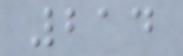214
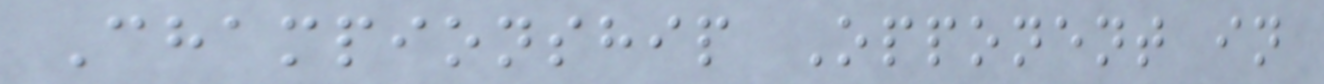Championship Opponent in
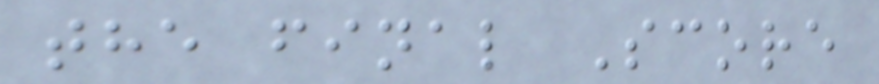the final Score
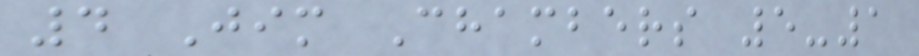4 Jim Chambers 5-1
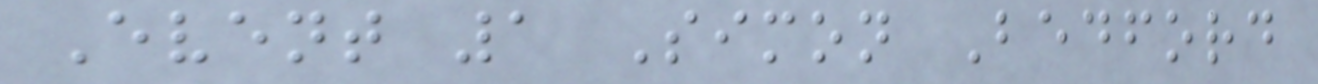Event 1 Simon Bedford
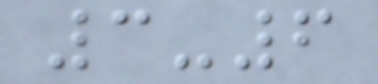3-6
